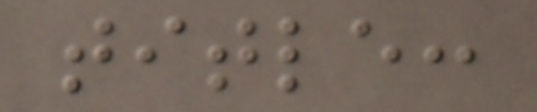title:
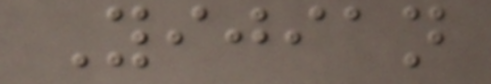Yijian
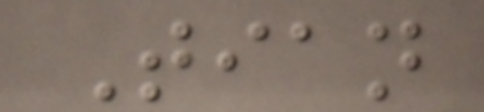Tian
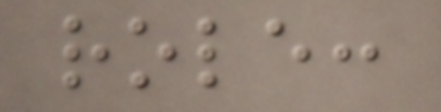role:
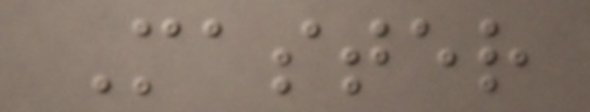Master
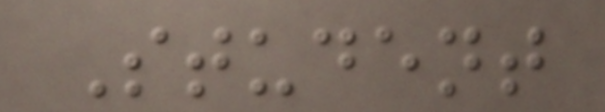Student
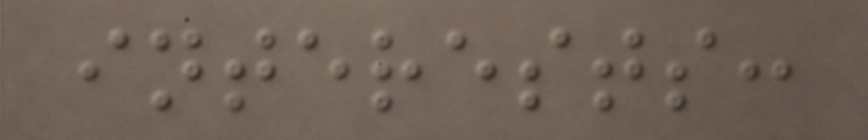interests:
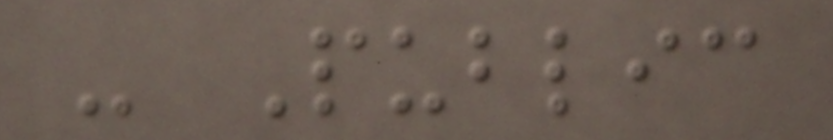- Public
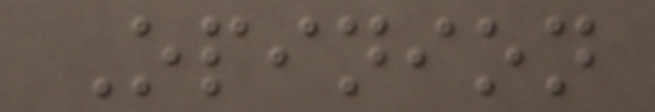Opinion
